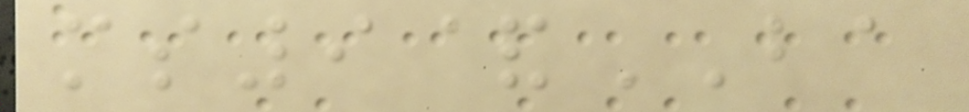ms9&BA
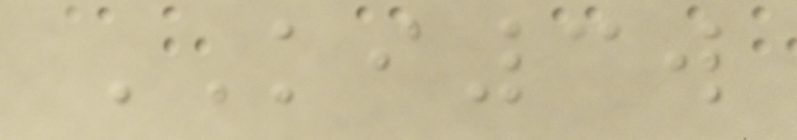KI3w
